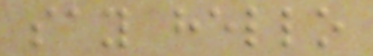say hello
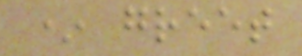* greet
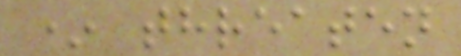* threaten
